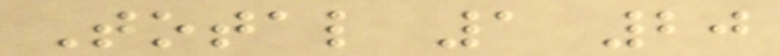Total 1 20
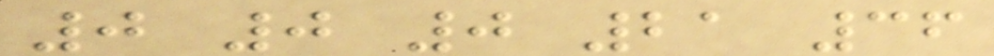0 0 0 21 36
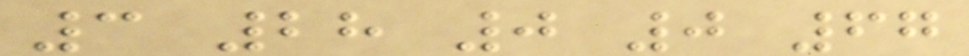3 28 0 0 67
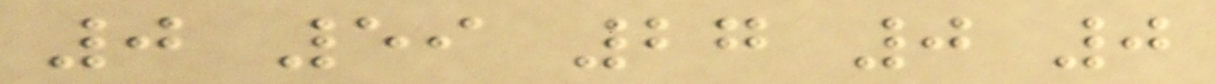0 59 27 0 0
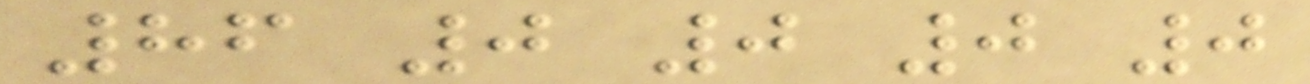86 0 0 0 0
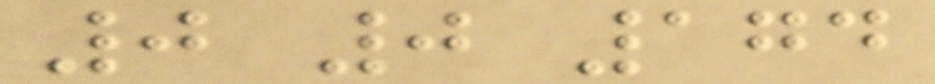0 0 174
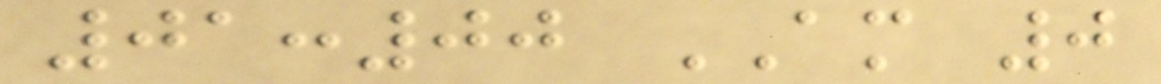01:00 AM 0
